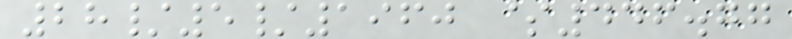28/5/1960 $446.77
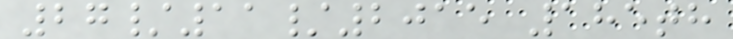27/11/2015 185th
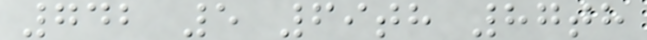742 5 69th 87th
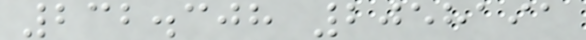232.308 2058191
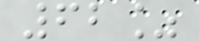62%
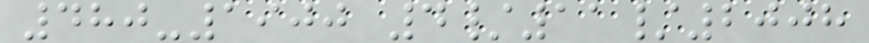480-1900 4/11/2008
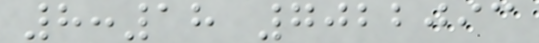8:18 7022093
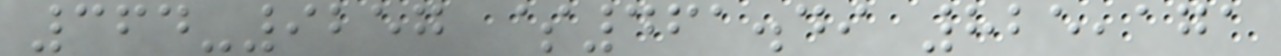364-9257 $461.49 825,171
